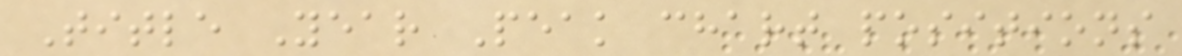Title Year Peak chart positions
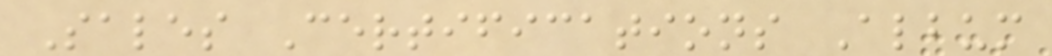Sales Certifications Album
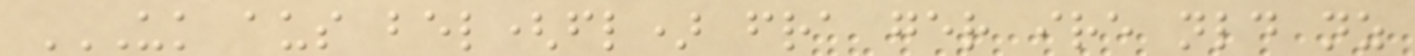UK AUS BEL(FL) FRA GER IRE NLD NZ
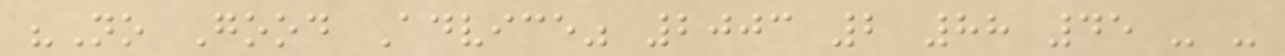"No Good Advice" 2003 2 88 45 - -
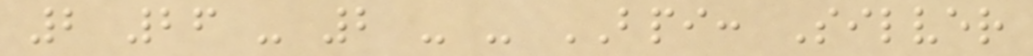2 26 - 2 - - BPI: Silver
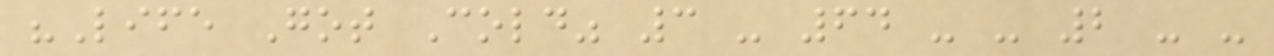"Life Got Cold" 3 - 64 - - 2 - -
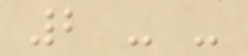2 - -
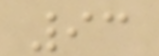93
